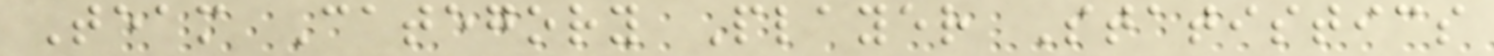Team Category Player Statistics
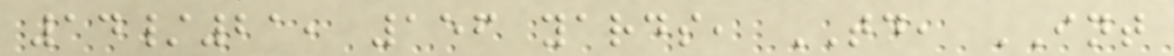14/21, 156 yards, TD, INT
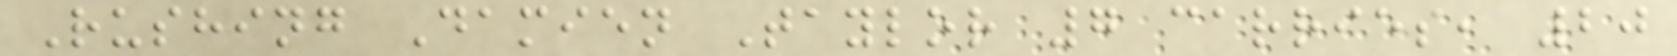Rushing Damien Taylor 7 carries, 20
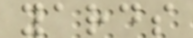yards
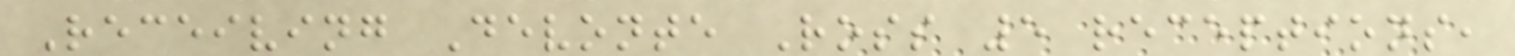Receiving Devonte Ross 5 receptions,
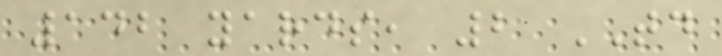142 yards, 2 TD
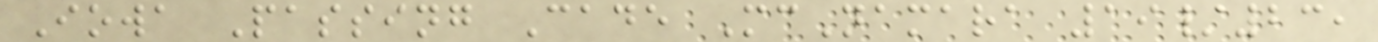Iowa Passing Cade McNamara 19/23,
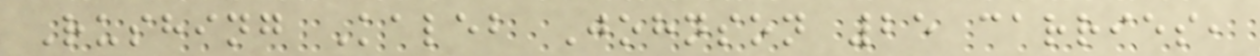Rushing Kaleb Johnson 25 carries,
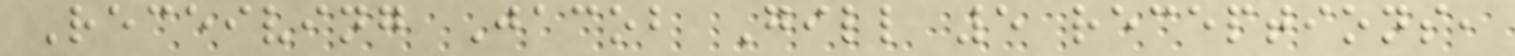Receiving Jacob Gill 5 receptions,
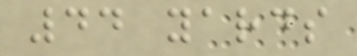44 yards
